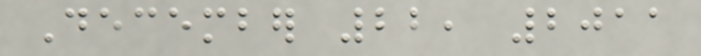December 22, 2011
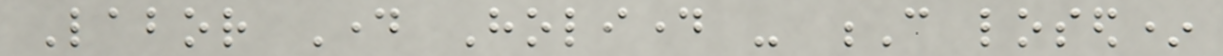Labor Day Holiday - C losed*
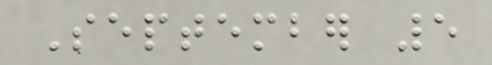September 5
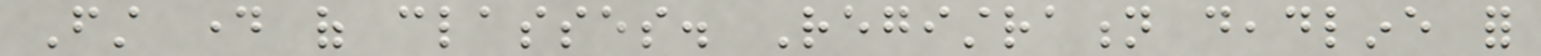First day of classes. Registration deadline for
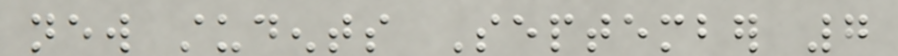new students September 7
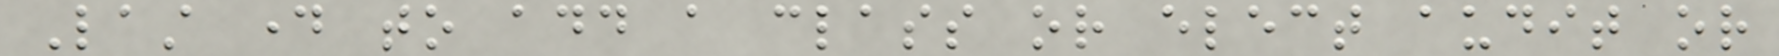Last day to add a class or elect audit or
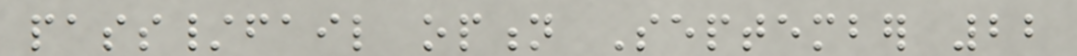pass/fail option September 22
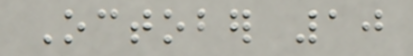October 10
